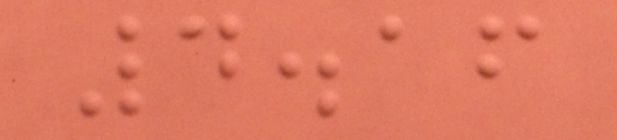4.16
